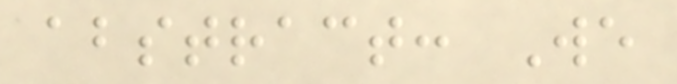abstract: We
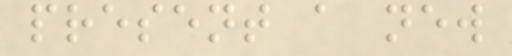present a new
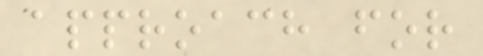approach for
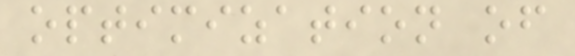optimization of
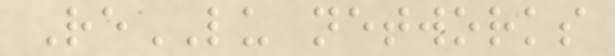ReLU networks
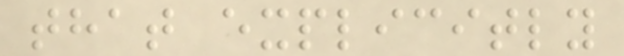that explicitly
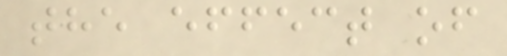the effect of
